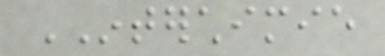INTERCHIMIE
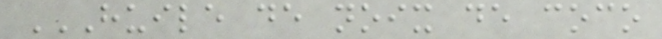HUILE DE NOIX DE COCO
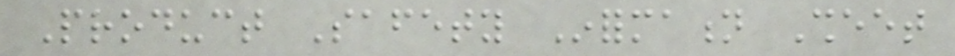Product Safety Information Sheet
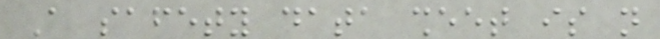A safety data sheet is not
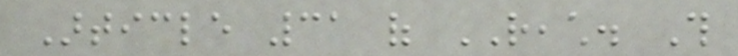Article 31 of REACH. This
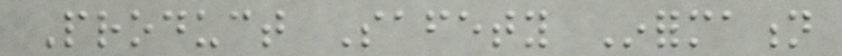Product Safety Information
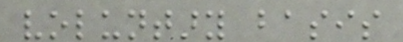voluntary basis
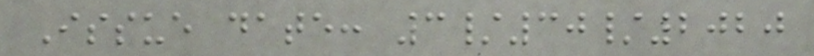Issue date: 3/30/2020
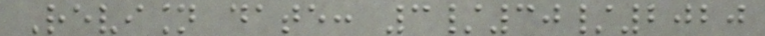Revision date: 3/30/2020
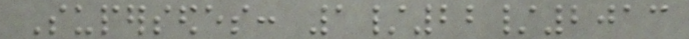Supersedes: 1/22/2013
